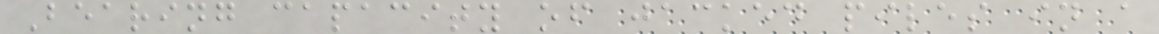Bearing capacity of jacked piles in a
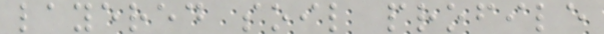layered soil profile
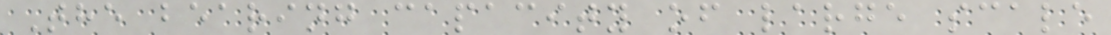The bearing capacity of large scale
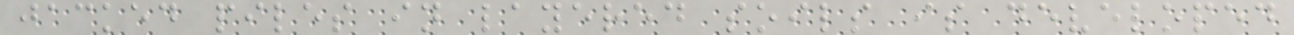jacked piles in layered soils is developed
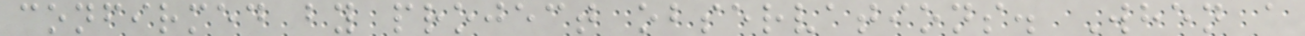confirmed by project observations. When a
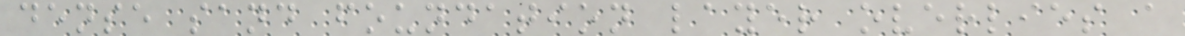dense sand foundation layer overlies a
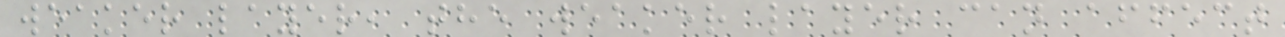weaker layer, the weaker layer can affect
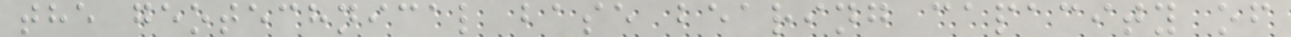the geotechnical base bearing capacity of
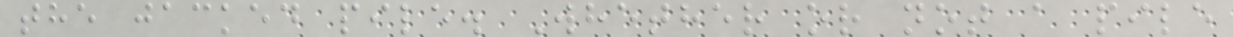the jacked pile. Whether or not a pile
